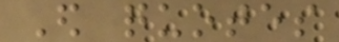Ed quotes
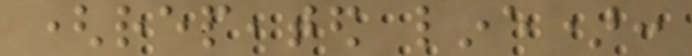(repeated line):
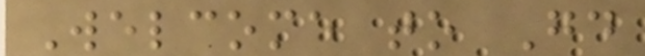Welcome to Good
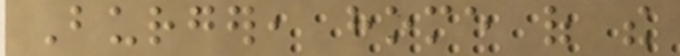Burger, home of the
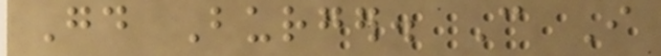Good Burger. Can I
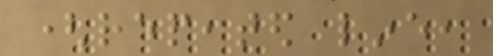(repeated line,
